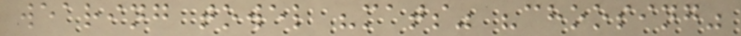wearing towel "mats" "choosing"
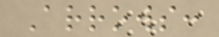Arrows:
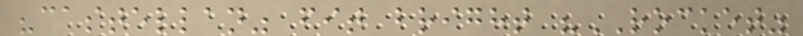"castellan" fit bright "ROCKET"
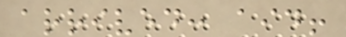arrived: aid!
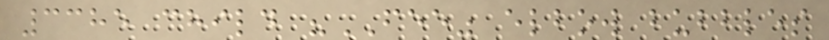3385 child "FEE" elbow bubbles
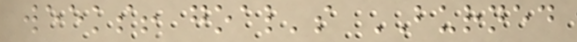weeks! goal's BURNED
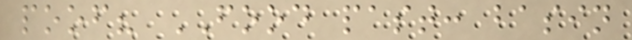poof? FOOD past: basin
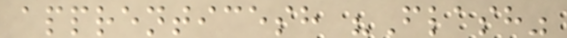apprenticesh "Flash"
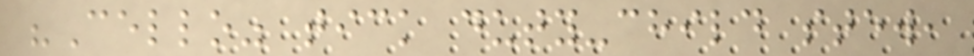"Cello" tick duty-child stew,
